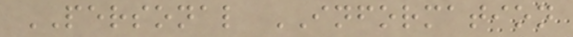PERSONAL INFORMATION
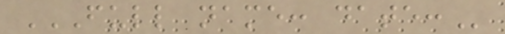FULL NAME: DATE:
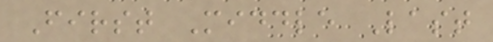First Middle Last
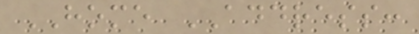HOME ADDRESS:
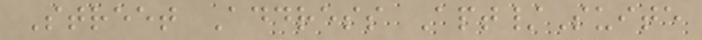Street Address Apt/Suite
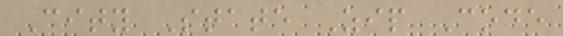City State Zip Code
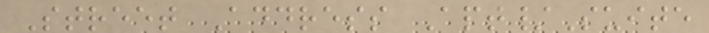Street Address Apt/Suite
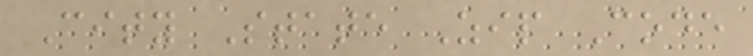City State Zip Code
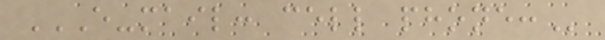E-MAIL: CELL PHONE:
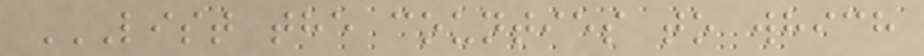LIST THE COUNTIES TO WHICH
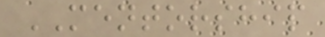MENTORSHIP
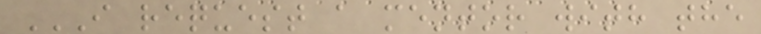I REQUEST A MENTOR WITH THE
